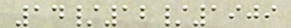14/12/1909
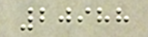20988
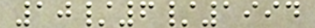10/6/1994
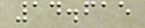14.615
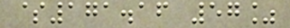$171.16 57%
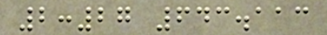2:27 643.113
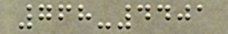768-4401
